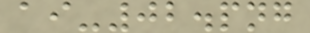ai-02.png
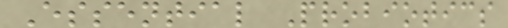Essential Probiotics
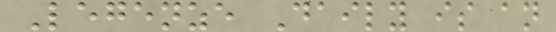Legenze Daily is an
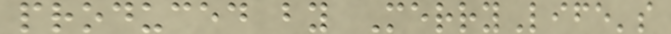produced by MerryLife's
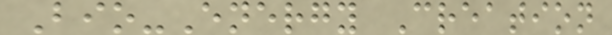Bio-Energy Creation
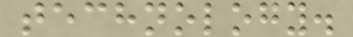technology.
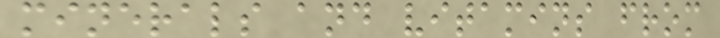minerals and vitamins from
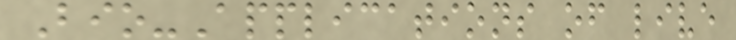Bio-Applications of live
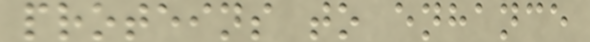proteins to enhance
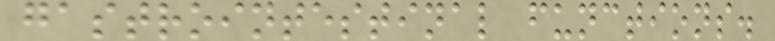gastrointestinal functions.
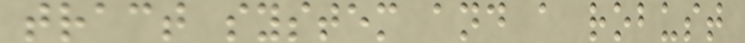tract system and a robust
